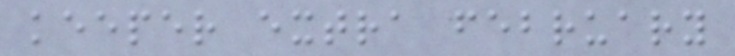keeper extra february
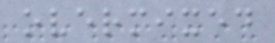overmixed
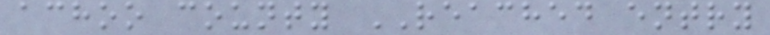achoo county REACHED entry
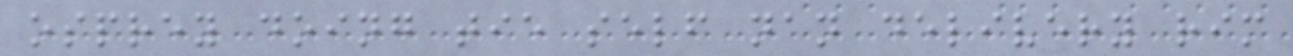osprey doing tie self nan delivery rim
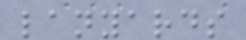lanyards
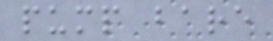pump bare
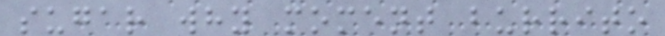sugar why moment burrito
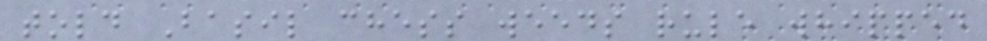told Basil chess weeds rule whipped
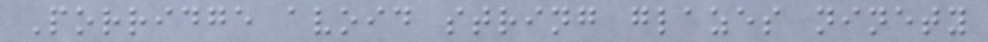Porridge avoid string glazes ninety
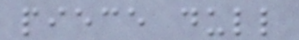piece dull
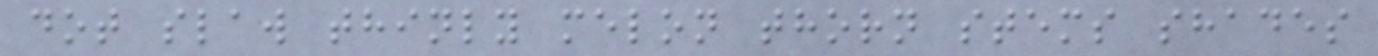dot slaw thinly melon thorn stems shades
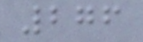276
